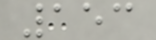153
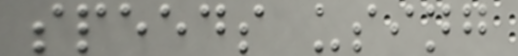speeds using
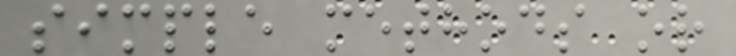simple methods or
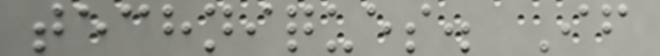techniques. If
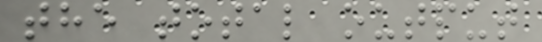the total output
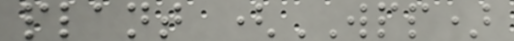plant (WPP)
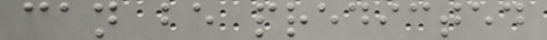can be predicted
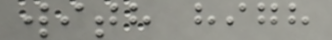with high
